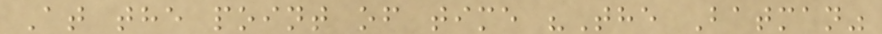At the point of time "The Batman"
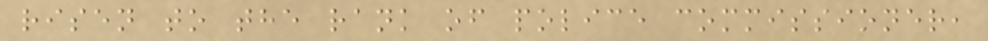risen to the rank of police commissioner,
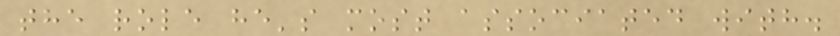the role he's most associated with.
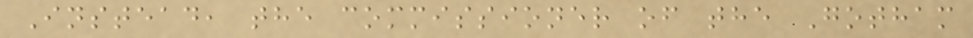Instead, the commissioner of the Gotham
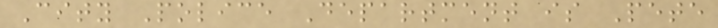City Police Department is Pete
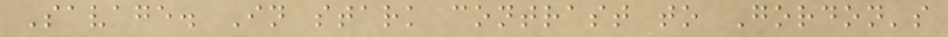Savage. In stark contrast to Gordon's
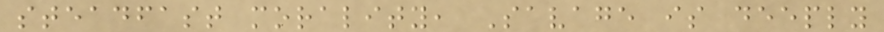steadfast morality, Savage is deeply
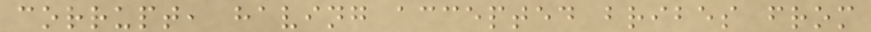corrupt, having accepted bribes from
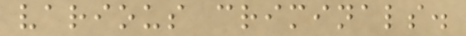various criminals.
